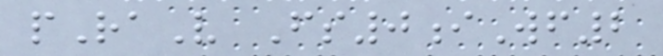pRaV Fs0iWf2
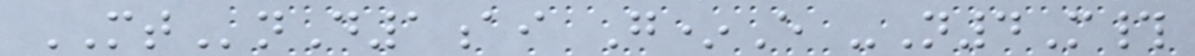MTnD1ai G*E -N4M#
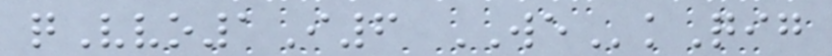qVvo1I6 WEkQig
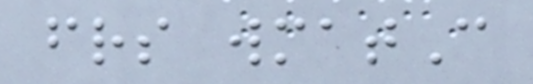frs wmatC
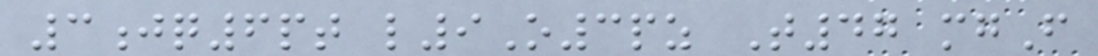3jq6pt l9O3pz T47 mgF
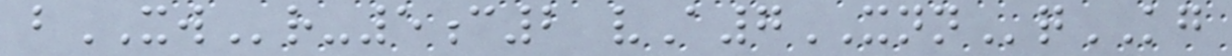bXWr-5c2 vA7XNNqKG
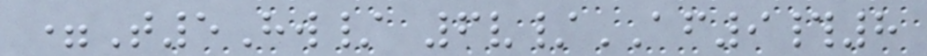=T5Hw/ 6v/AF9#8
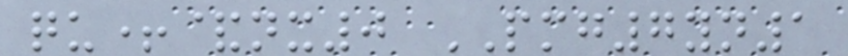qu+&nx0 PMG7yn1
